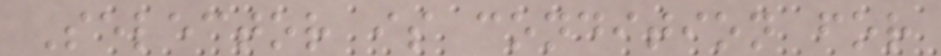Selector is condition for
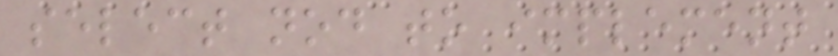select nod to implement
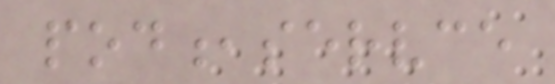pod,servce
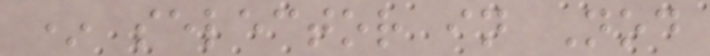* selector in Nod
